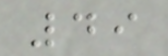49
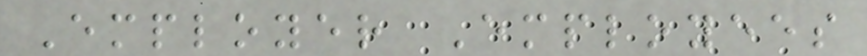Employer Employees
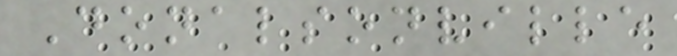Donalsonville
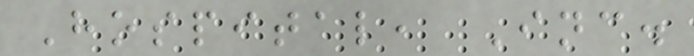Hospital, Inc.
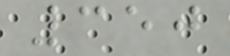350
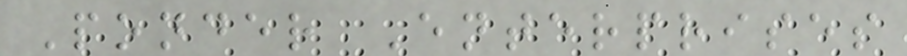Ponder Enterprises
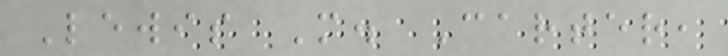Lewis M. Carter,
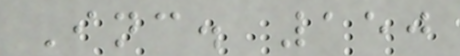Inc. 150
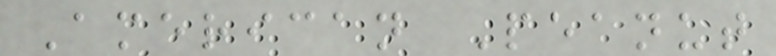American Peanut
